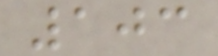103
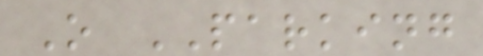O PARKING
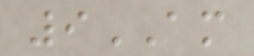9AM
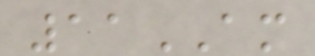11AM
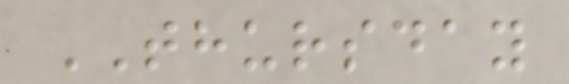THURSDAY
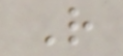R
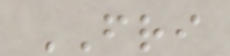FRI
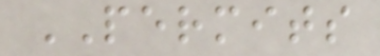PERMITS
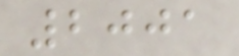2001
